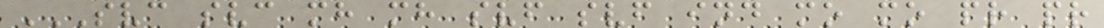SVC SVC MH MH SVF SVF IND MO MO PR PR
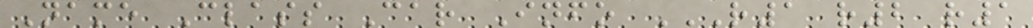Name Class Car Info R1 R2 R1
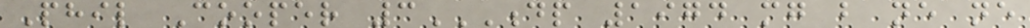Phil Cooper 3DP 1974 MG B NE NE
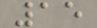15
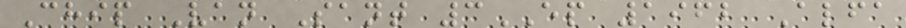Chip Van Sant 3EP 1962 Alfa
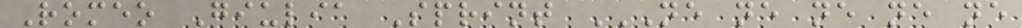Romeo Giulia Sprint NE NE NE NE NE
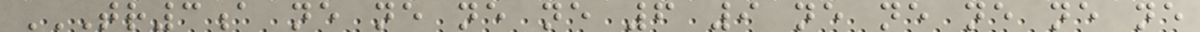TR3A NE NE NE NE 6 9 NE NE NE NE NE
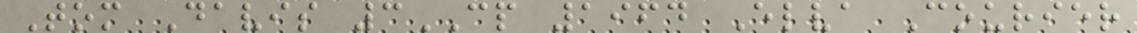Tom Davis 3CP 1964 Elva Courier
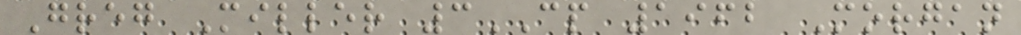Greg Miller 3CP 1962 Morgan
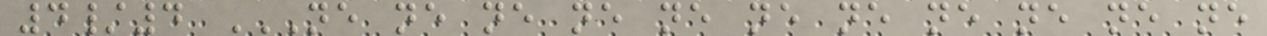4/4 NE NE NE NE NE NE NE NE NE NE NE
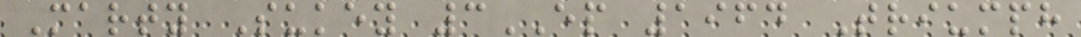Marty Sukey 3EP 1964 Triumph
